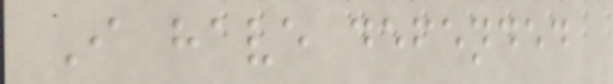I have defended
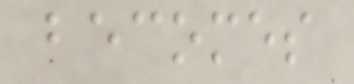becomes
